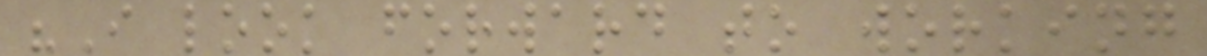"I look forward to working
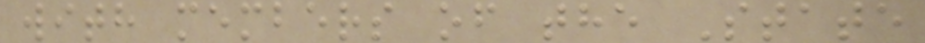with members of the State
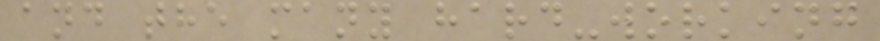and the many hard-working
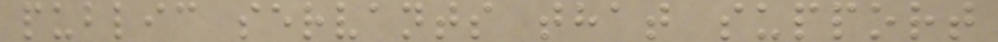public servants that support
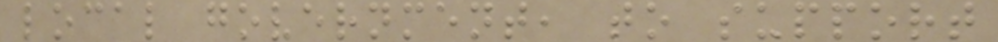local government, to support
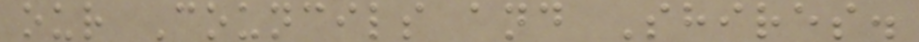our Councils and Shires.
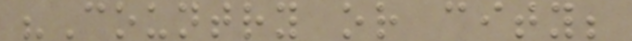"Country or city;
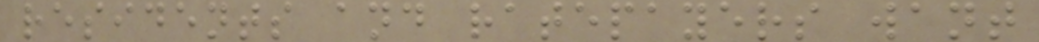residents and ratepayers want
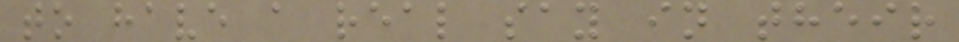to have a real say in their
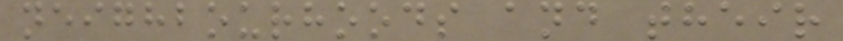neighbourhoods and their
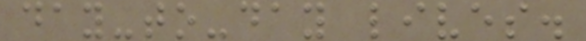day-to-day lives.
